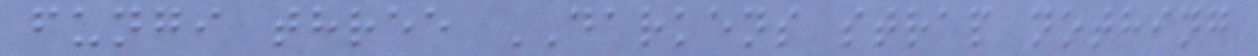fungi three DARKENS strap nothing
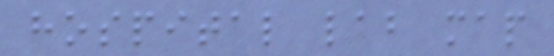hospital lab map
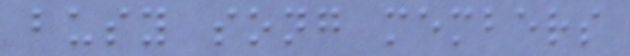busy song members
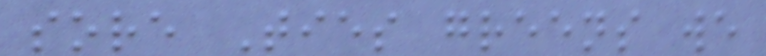sore Ties greens we
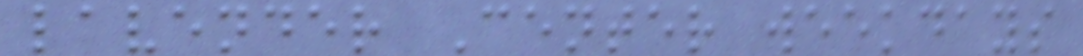lavender Center weekdays
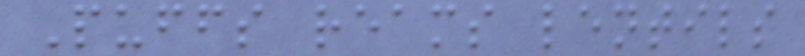Puffs reams lentils
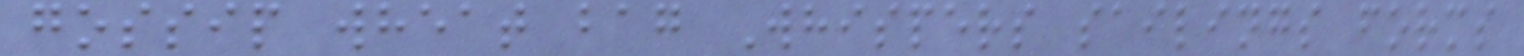gossip wheat bag Whispers sailings forms
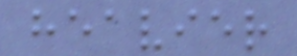heavier
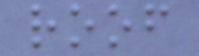roof
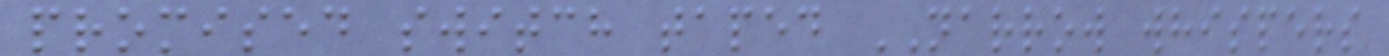promised switch taped NARROW whispers
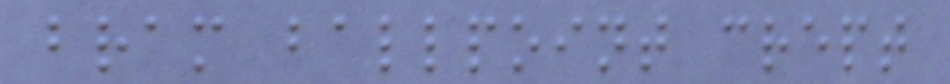bram ballpoint crept
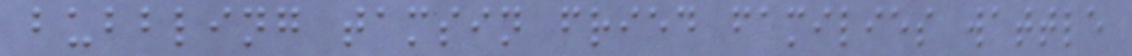bubbling tamsin fried families wattle
